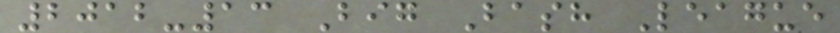2012-13 Big Bash League
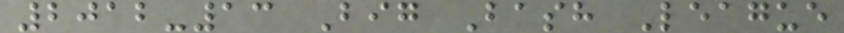2012-13 Big Bash League
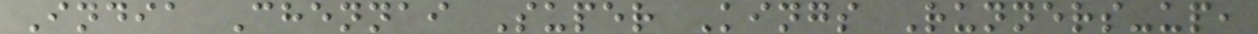India Chennai Super Kings Runners-up,
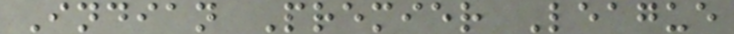Indian Premier League
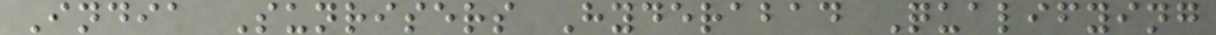India Sunrisers Hyderabad Qualifying
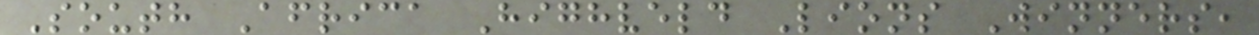South Africa Highveld Lions Winners,
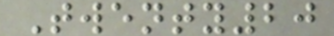Twenty20
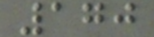170
